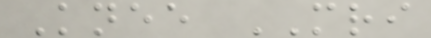Knee MRI
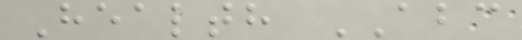Health ABC
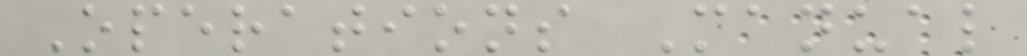Operations Manual
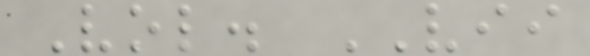Vol. VII
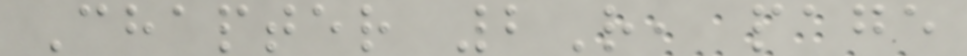Chapter 2R, page
